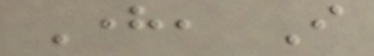Here, I
